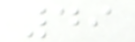49
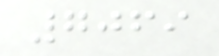7069
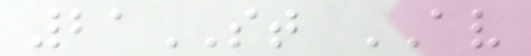21ST AV
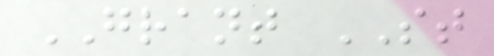GRANT ST
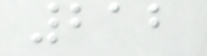212
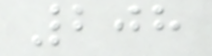208
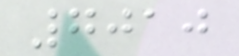7010
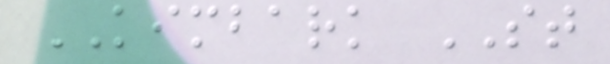KIMBARK ST
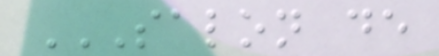SALON DE
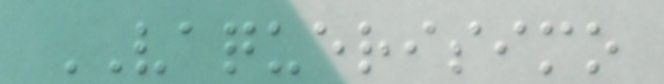VAQUERISIMO
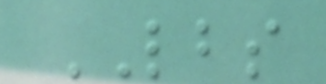LBS
